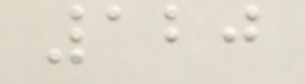120
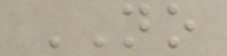NO
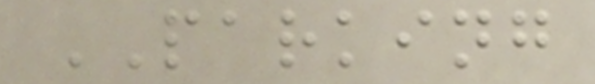PARKING
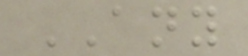ANY
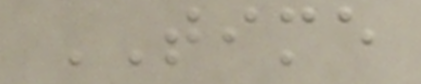TIME
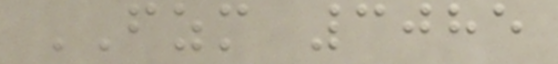FZM 3085
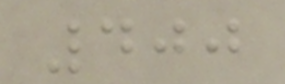400
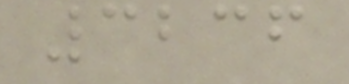3236
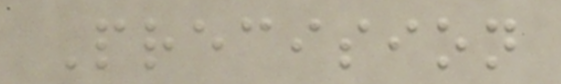Precision
